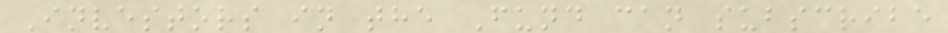Investors in the Fund can subscribe
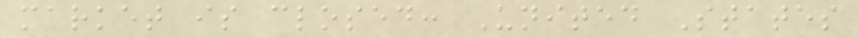market is closed: United States
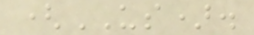(US).
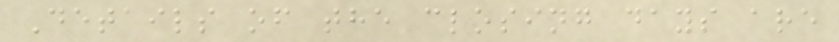Details of the closing days are
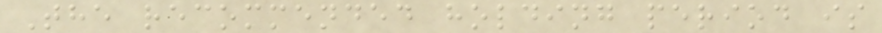The recommended holding period is
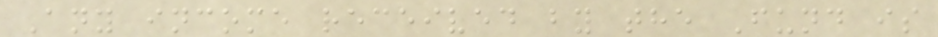Any income received by the Fund is
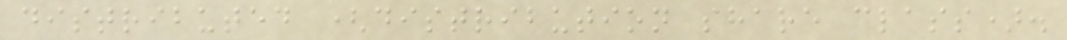distributed (distribution share class).
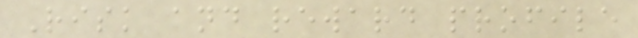Risk and reward profile
